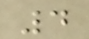4
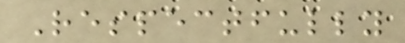Respectfully
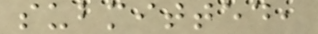submitted,
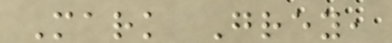Mark Grey,
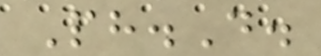Ph.D.
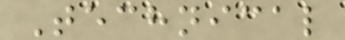Technical
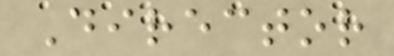Director
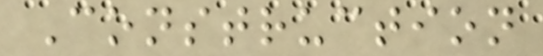Construction
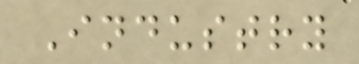Industry
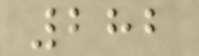282
